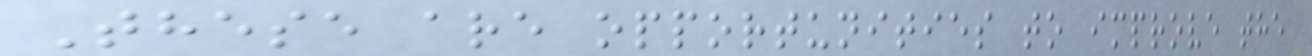These are opportunities to improve the
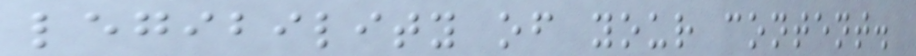legibility of your content.
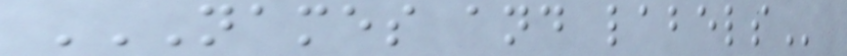NAMES AND LABELS
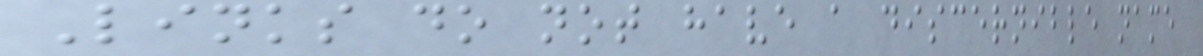Links do not have a discernible name
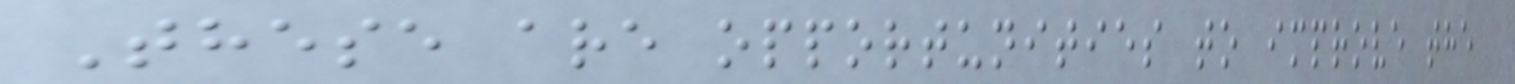These are opportunities to improve the
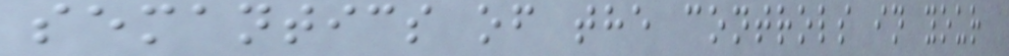semantics of the controls in your
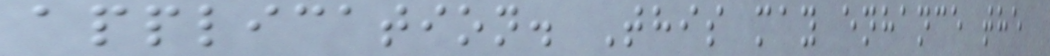application. This may enhance the
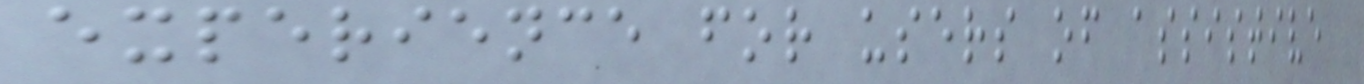experience for users of assistive
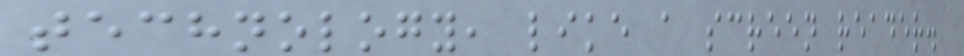technology, like a screen reader.
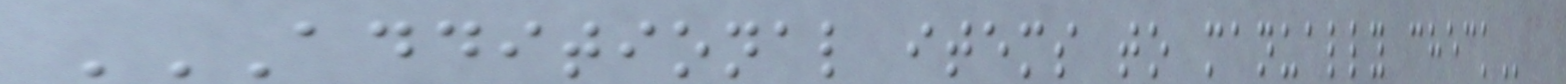ADDITIONAL ITEMS TO MANUALLY CHECK
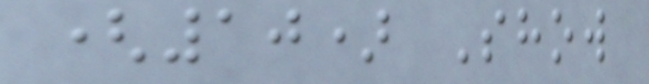(10) Show
